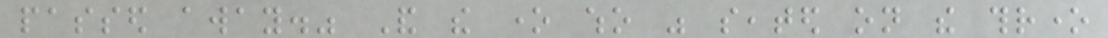passed away." And the one who was seated on the throne
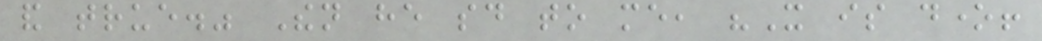and true." Then he said to me, "It is done!
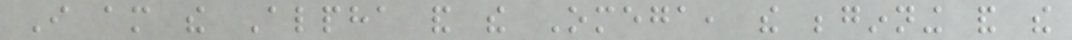I am the Alpha and the Omega, the beginning and the
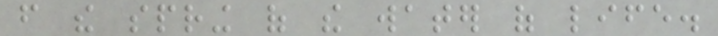from the spring of the water of life.
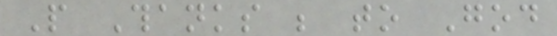People Thanks be to God
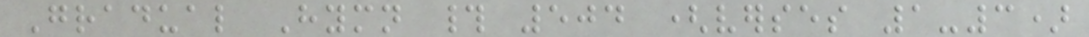Gradual Hymn # 504 (verses 1-3)
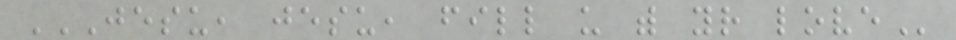JESU, JESU, FILL US WITH YOUR LOVE
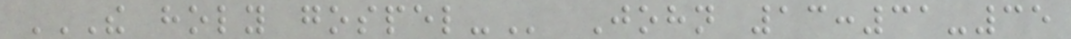THE HOLY GOSPEL- John 13:31-35
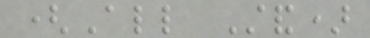(All Stand)
